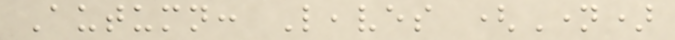Autumn: Leaves (Name)
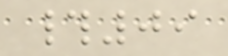#09
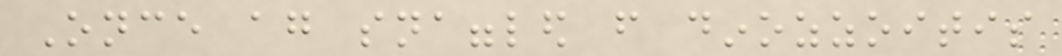Once again snaggled from dinozzoitis
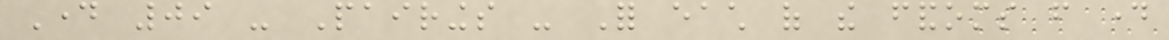Day 09 - Pairings - For each of the fandoms from day
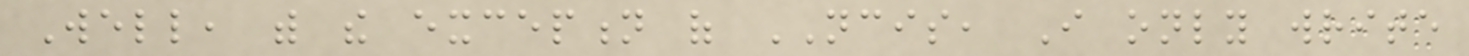Well, with the exception of NCIS, I only write
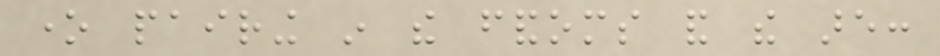one pairing in the fandoms and the are:
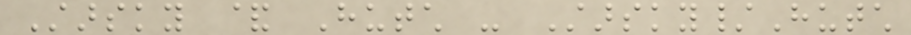Starsky & Hutch - Starsky/Hutch
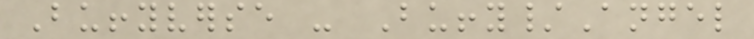Buffyverse - Buffy/Angel
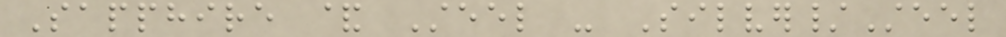Sapphire & Steel - Silver/Steel
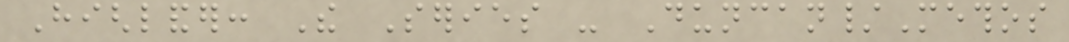Highlander: The Series - Duncan/Methos
